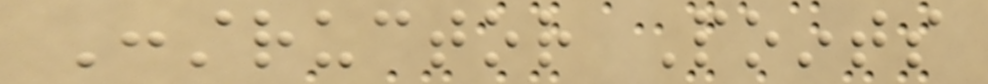Constructor Points
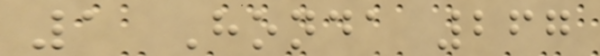1 Honda 267
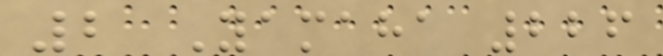2 Yamaha 226
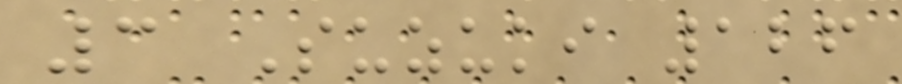3 Suzuki 126
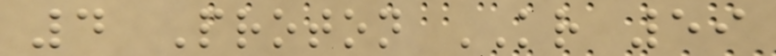4 Proton KR 59
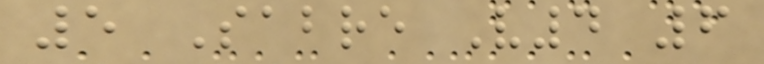5 Sabre V4 6
